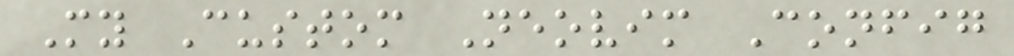My Custom Neovim Config
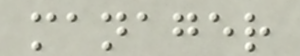manager
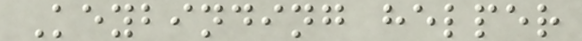Keybinding helper
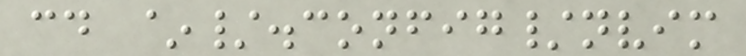cd ~/.config/nvim
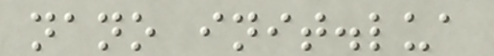nano init.lua
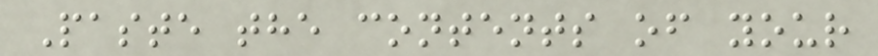Paste the contents of your
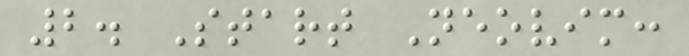2. Start Neovim:
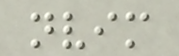nvim
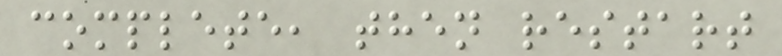complete, then restart
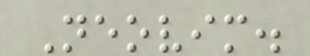Neovim.
